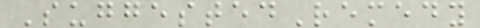SuggestedRemedy
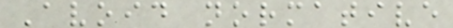Avoid normative
